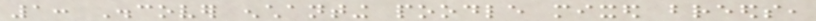1: Discover enchanting poodle mixed breeds,
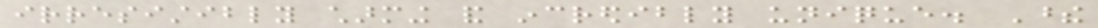irresistibly charming and incredibly unique. These
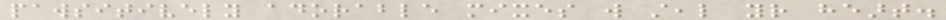pawsitively adorable mixes will steal your heart.
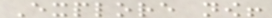Explore now!
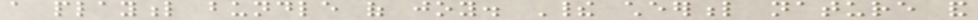a playful bundle of joy. Their cheerful nature and
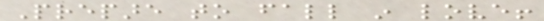Prepare to fall in love!
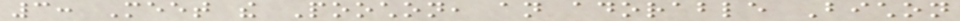3: Meet the Poochon, an adorable Bichon
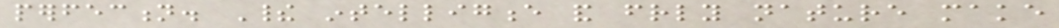perfection. Their intelligence and friendly nature make
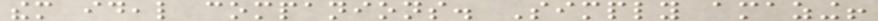them ideal companions. Simply amazing!
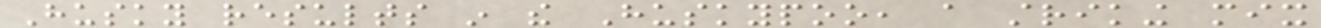Husky results in the Huskypoo, a striking mix
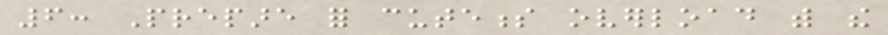6: Prepare for cuteness overload with the
